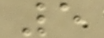5
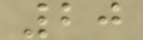20
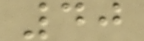40
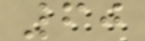60
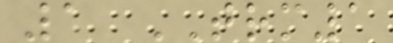1 TRM1
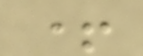+
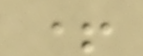+
